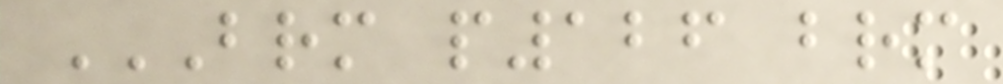BRM P126 BRM
